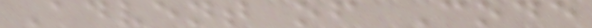Advent of Code
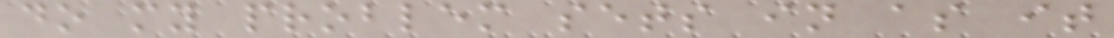do my problem sets in as it
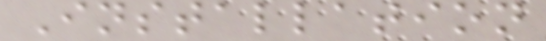Installation
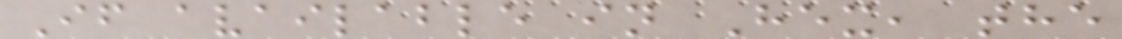If available in Hex, the
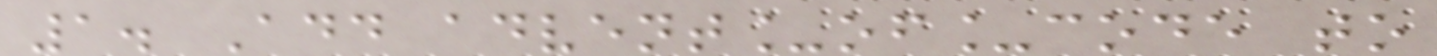1. Add advent_of_code to
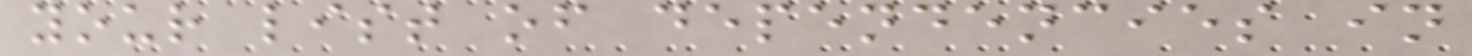your list of dependencies in
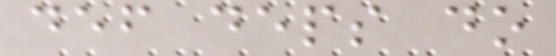def deps do
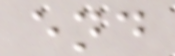end
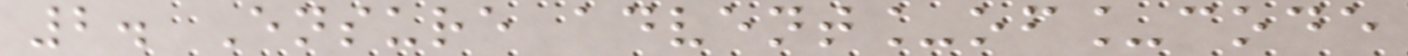2. Ensure advent_of_code
